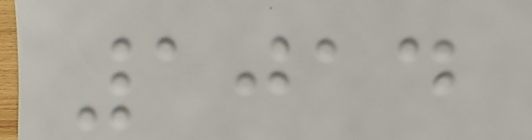1014
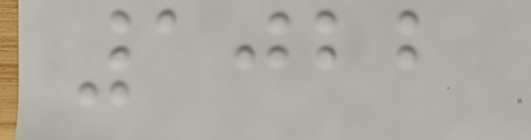1022
